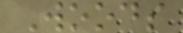Woods
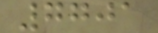7701
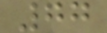77
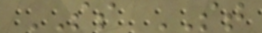SS ST
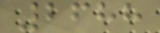2688
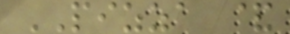PIZZA &
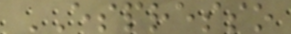ESPRESSO
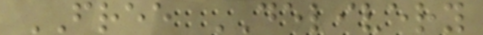FREE DELIVERY
